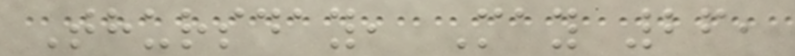Thursday, May 26,
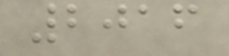2016
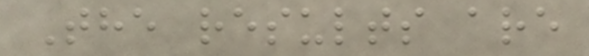The results are
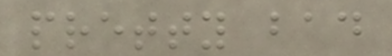pretty bad
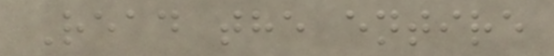Read the entire
